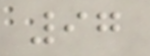97
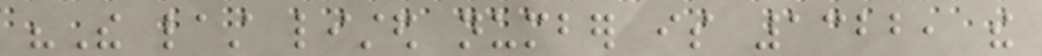"The last listed number is 1322, the
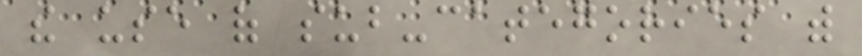the use of sub-categories with
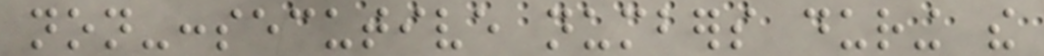non-consecutive numbers during the
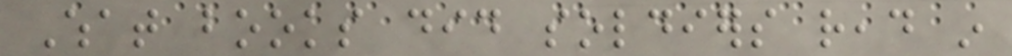What books did soldiers read in
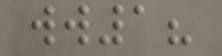ww1?
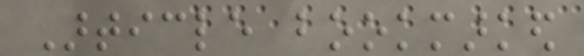Article bookmarked
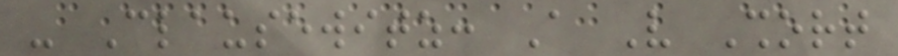- Clausewitz: A Very Short
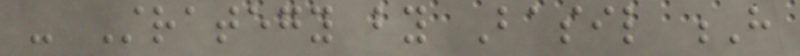- Strategy by Basil H
